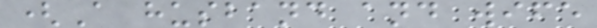(A husband and wife
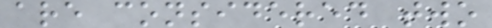are considered two
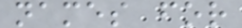names for
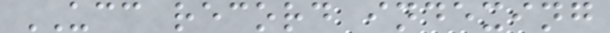UCC record indexing
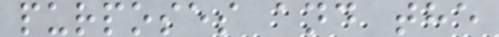purposes and the
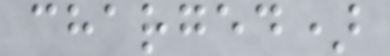charged)
